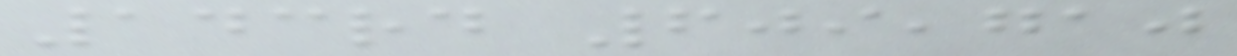143rd 609,710
